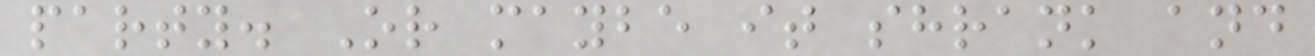party. Or maybe it shrank and
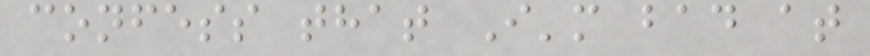confess that I'm bad at
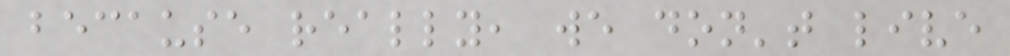because really, we don't live
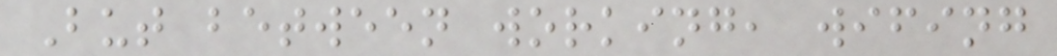But between working, wifing
